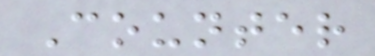Counter
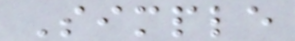Simple
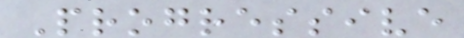Progressive
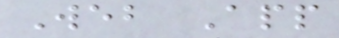Web App
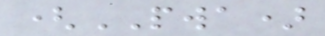(PWA)
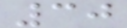30
